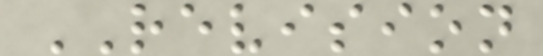REVISION
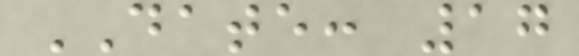DATE: 17
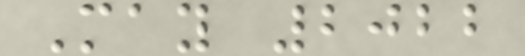May 2022
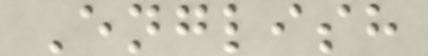English
